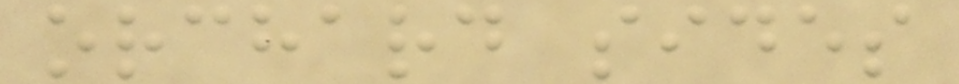orchard sides
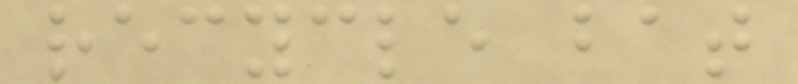recycle bat
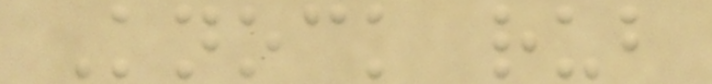Knock rub
